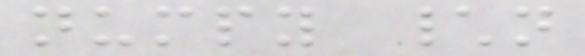numpy \n
